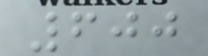600
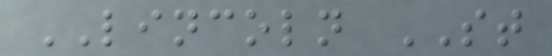LINCOLN ST
